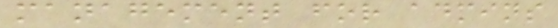management for admins
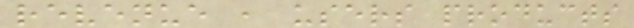revenue , users products
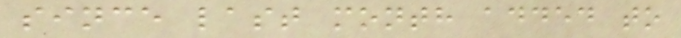since last month added to
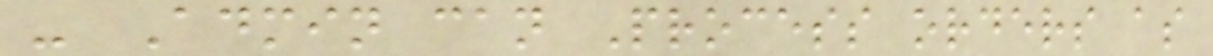- Admin can Process orders as
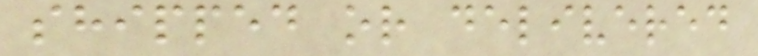shipped or delivered
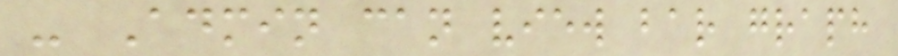- Admin can view bar graph
